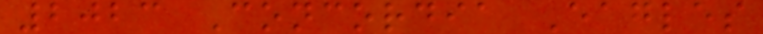2023 Concordia Eagles
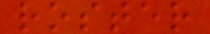roster
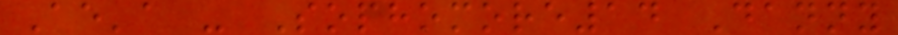Ae'a - Sophomore14 Danny
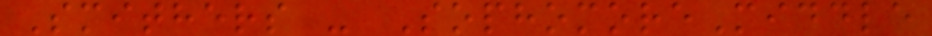Smithers - SophomoreMiddle
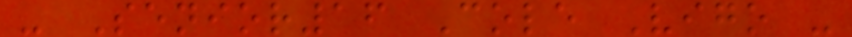- Senior16 Cole Vigo -
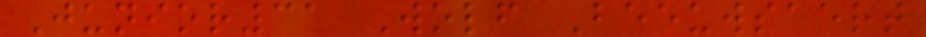Junior31 Wolf Beeuwsaert
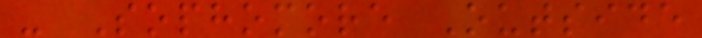- Sophomore Outside
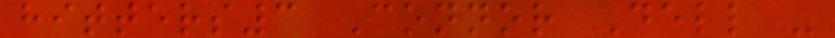hitters3 Connor Dell -
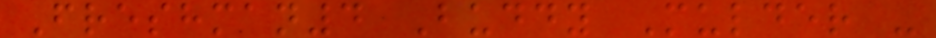Freshman4 Buddy Mulder -
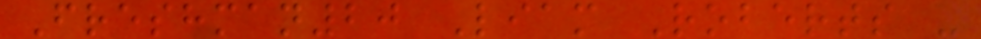Freshman20 Liam Roberts -
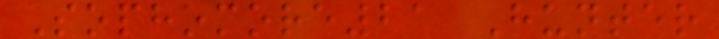Sophomore21 Hunter
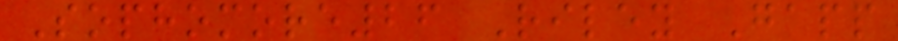Sophomore26 Riley Gapp
